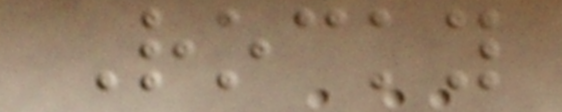Rocky
